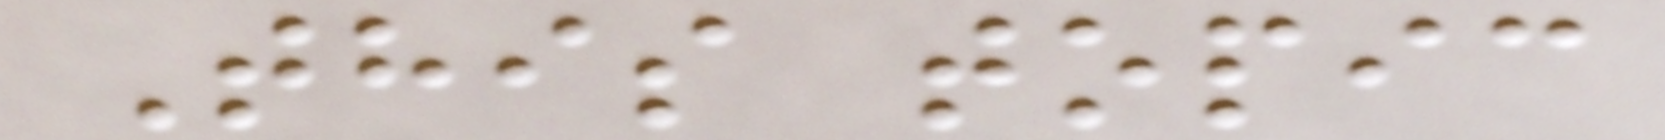This topic
